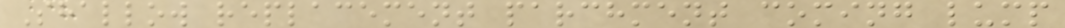Shallow replacement parchment coming lump
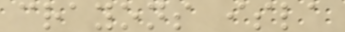crayons isla
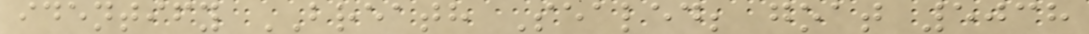identify BREATH Sealed; goat 5038
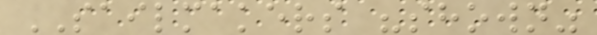SAILMAKERS "shown"
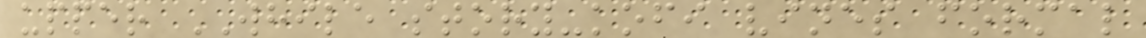upper WHILE story-kofi vines formal
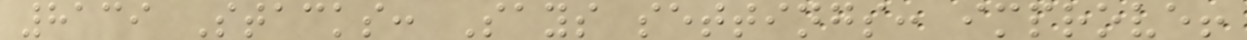8139 Stacks: Says settings: improve!
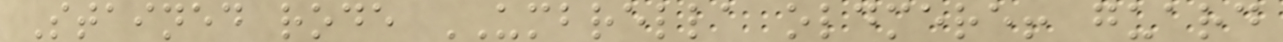Stained rode UMBRELLA oldmere! guard
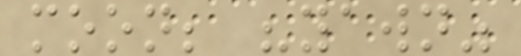moon; "yawn"
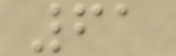61
